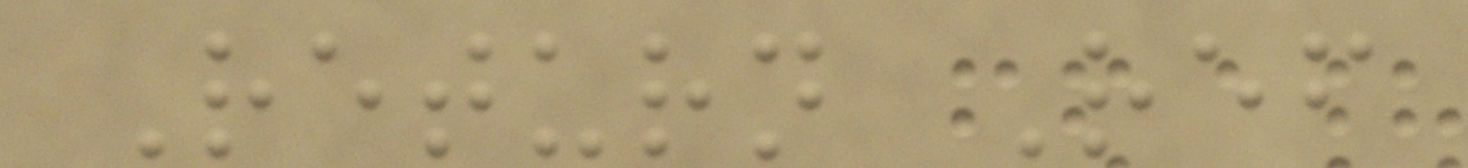Return Ref
